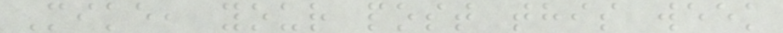Mike, your post this week
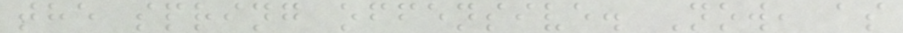the spring offensive. Now, as
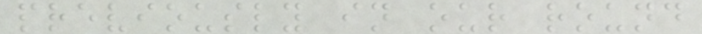previously in our round
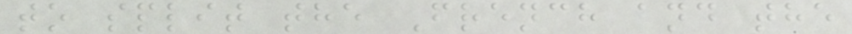to split the French and the
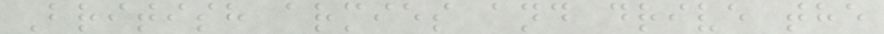British armies and drive the
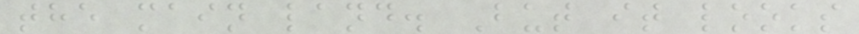the main land. But it looks
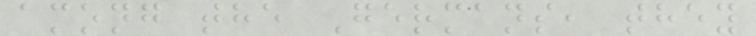among the Germans, they
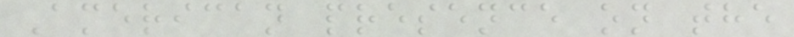American presence on the
